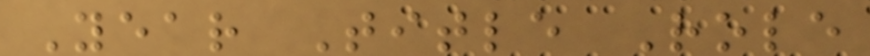Year Title Role
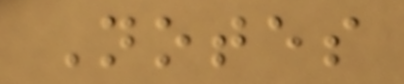Notes
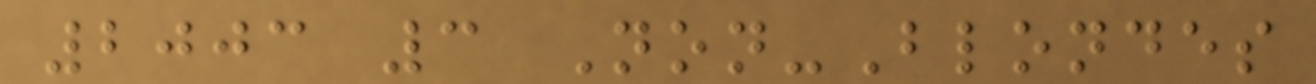2003 3 Non-Blondes
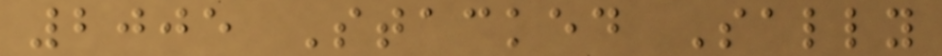2005 Stacked Sally
